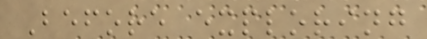Before exploring
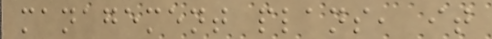management plans, it
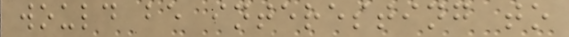would be interesting to
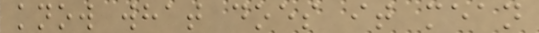know what does it mean
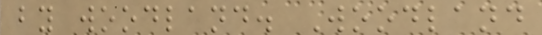by woodland. Woodland
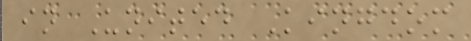in United Kingdom
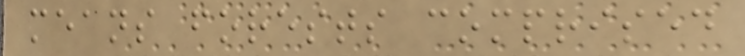means forests comprised
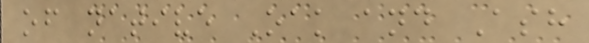of native Oak and Ash
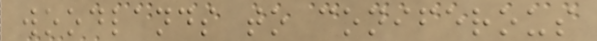woodlands to coniferous
